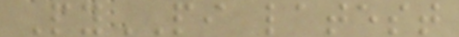PyPI latest
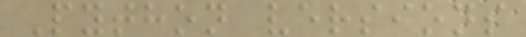Python versions
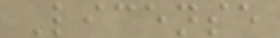License
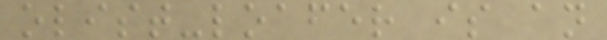olist-loafer is an
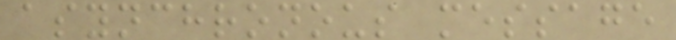asynchronous message
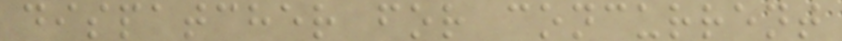dispatcher for concurrent
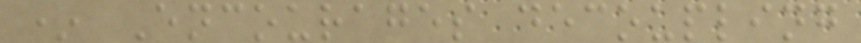* Encourages decoupling
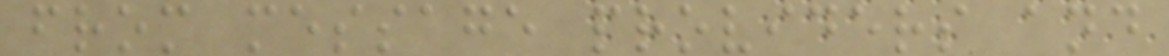from message providers and
